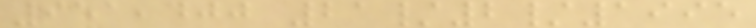951,400 21/2/1995
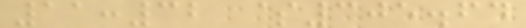11:32 $305.64
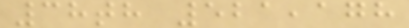38th 521,178
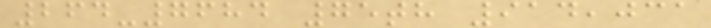264-7684 75th 914,031
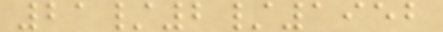21/2/1952
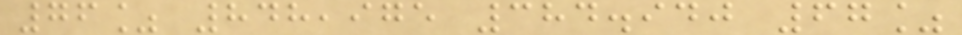76% 848,975 384.940 67%
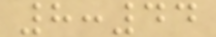8:44
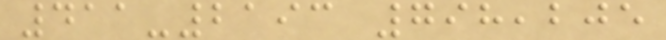411-2193 798,205
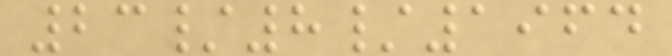23/8/1964
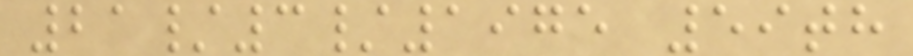21/3/1975 59th
